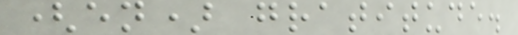(en) gratitude.
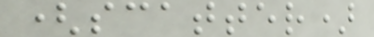(scatter)
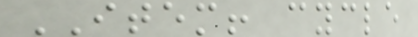ITEM! cycle
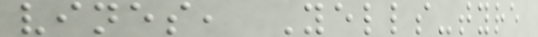vines, Yells-tyre
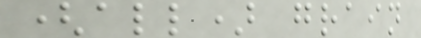(all) grain
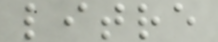litre
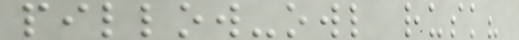pillow-owl rusk?
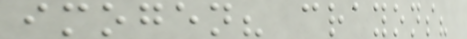imogen? crayons?
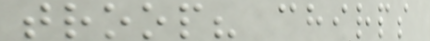troop? chirps
